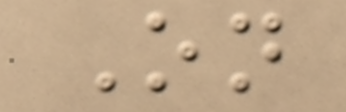On
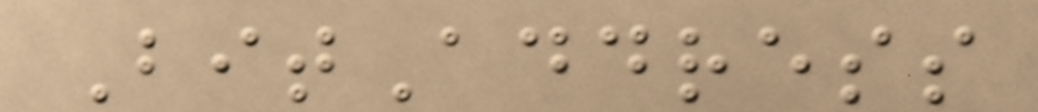BitAddress
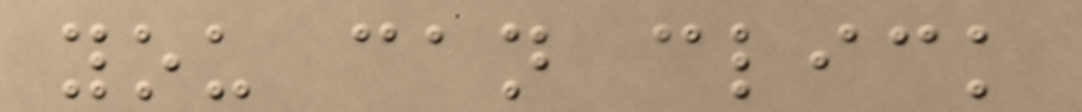you can click
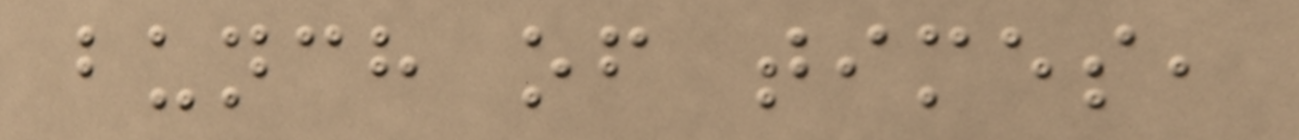bunch of times,
